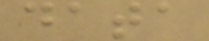data
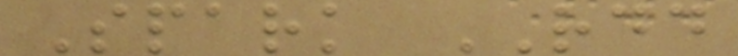Spark RDD
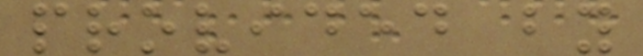provided by
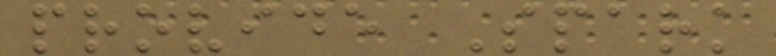provide Spark
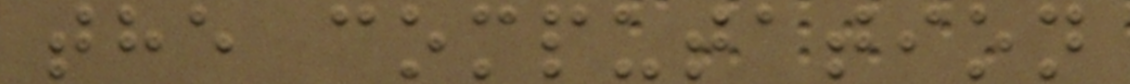the computation
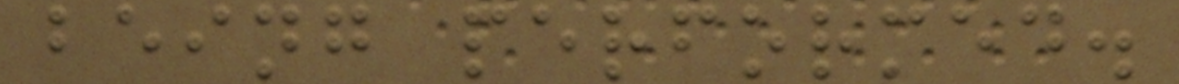being performed.
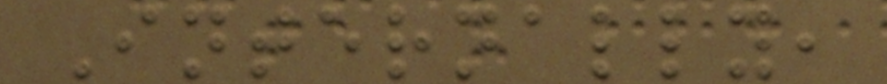Internally,
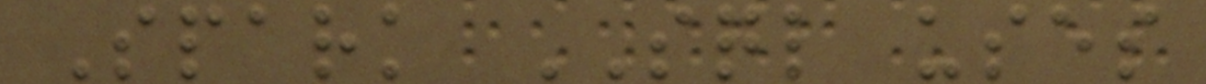Spark SQL uses
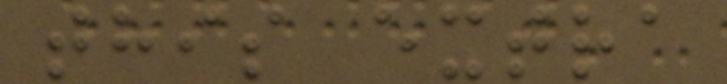this extra
